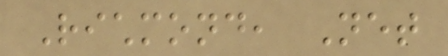Richmond, Net
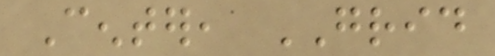Center, GRID
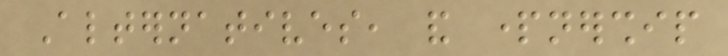Alternatives, and partnership
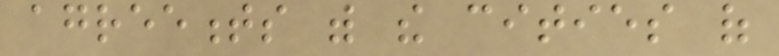agreements with the cities of
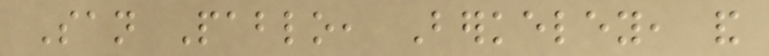San Pablo, Berkeley, and
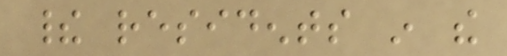their residents in the
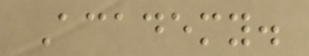Academy.
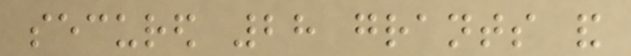secured 28 grants and
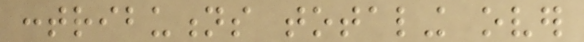contributions totaling over
